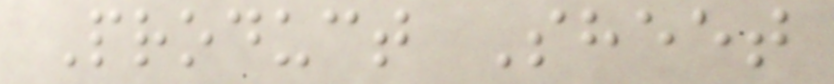Product Sheet
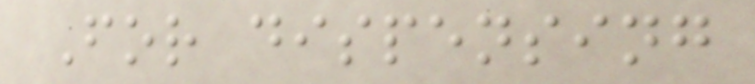For dispensing
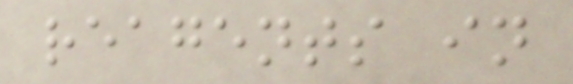reagents in
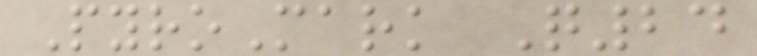PyroMark Q24
